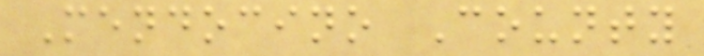Mendocino County
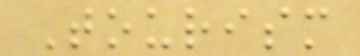Tourism
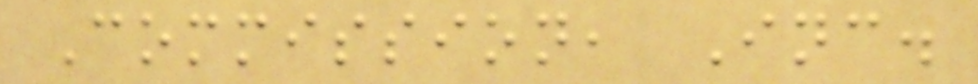Commission, Inc.
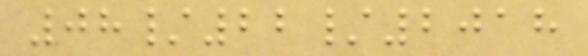08/22/2018
